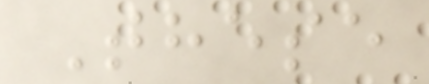These
